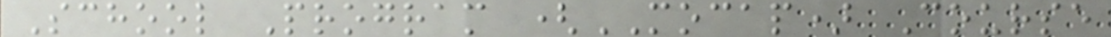School Program (MOCAP) Course
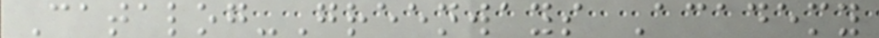Catalog-Greenways Academy
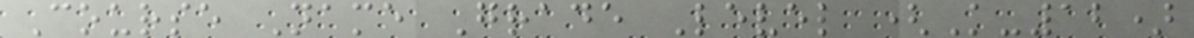Course Name Grade Level (K-12)
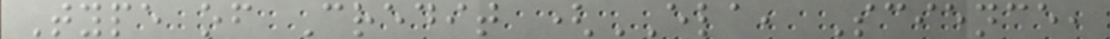Type of Credit (ELA, Science,
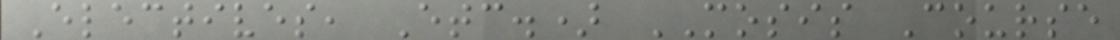Electives, Etc.) MOSIS Course
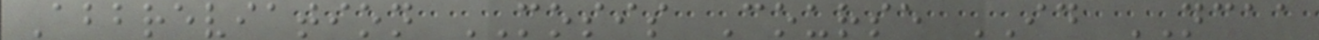Abbreviation MOSIS Course ID NCAA
